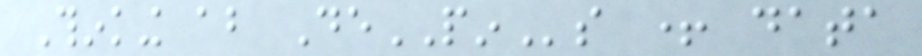Thinking about DePINs + data
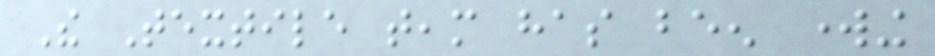The Textile team has been working
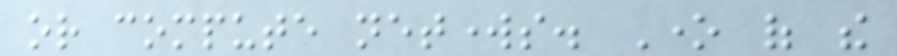or compute networks. One of the
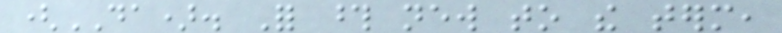(DA). For those new to the term,
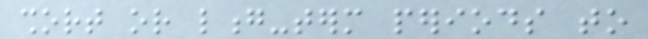short or long-term periods to
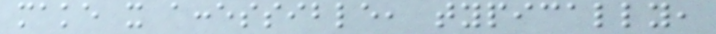make it accessible, typically,
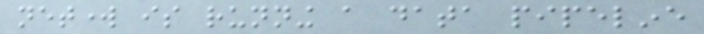network is running a data pipeline
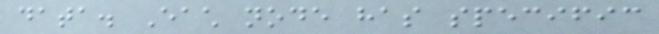data. Each node has specific
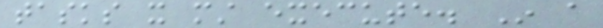tasks it must execute. In a
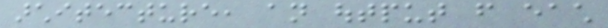architecture, an output from each
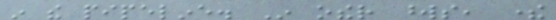in the pipeline. In other words, there
